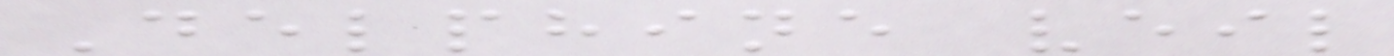Delphine veil
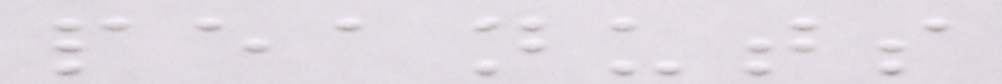peanuts
